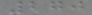270
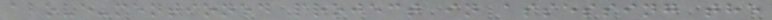above-mentioned project in assessing the
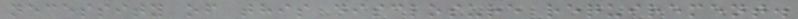necessity of this disclosure requirement.
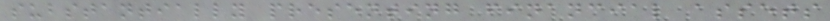substantially presenting financial assets
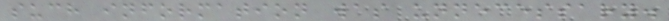such information was unnecessary.
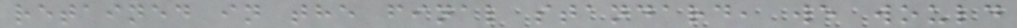retained in the final standard, we would
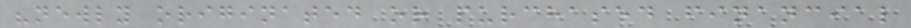"newly originated or purchased financial
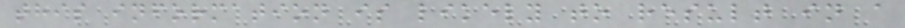this information is likely to result in a
